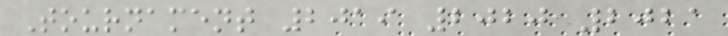Tournament 2019 2020 2021
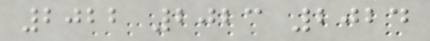2022 2023 2024
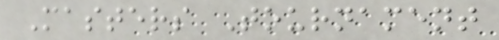Masters Tournament
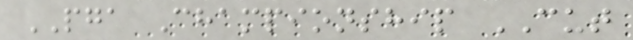PGA Championship CUT
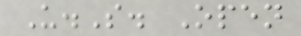U.S. Open
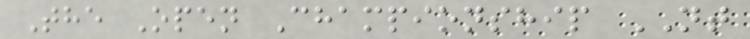The Open Championship NT
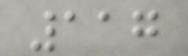117
